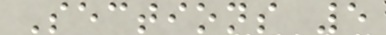Sections 5
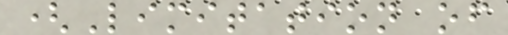(Limitation of
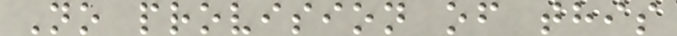No provision of this
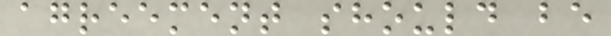agreement should be
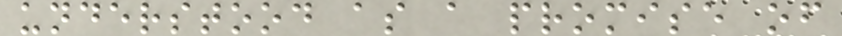understood as a promise of
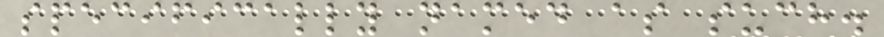specifically named as such.
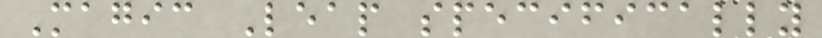Magic Leap specifically
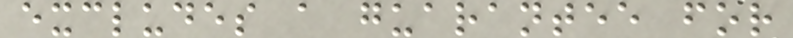excludes a guarantee for
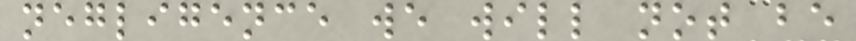negligence we will not be
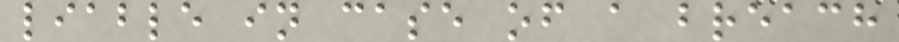liable in case of a breach
